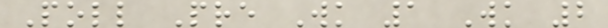Poll Pre Wk 1 Wk 2
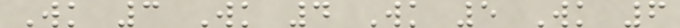Wk 3 Wk 4 Wk 5 Wk 6
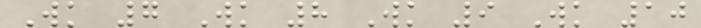Wk 7 Wk 8 Wk 9 Wk 10
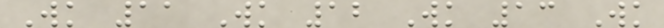Wk 11 Wk 12 Wk 13 Wk
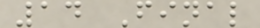14 Final
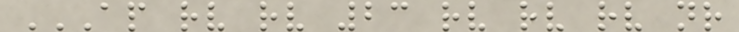AP RV RV 23 RV RV RV NR
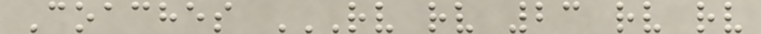Coaches RV RV 23 RV RV
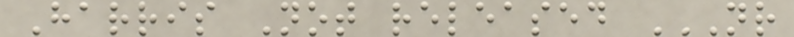Harris Not released NR
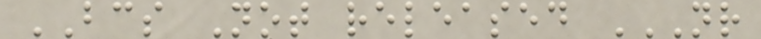BCS Not released NR
